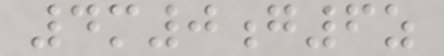4m0g6z
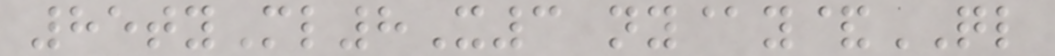85tyMl8X3 ny@y&QL
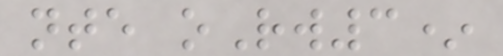nte oRw3*
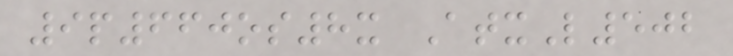9p660os8x AtxL502
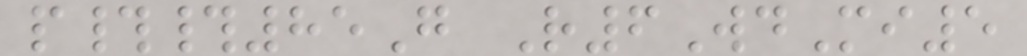p##85G R6WdMi5
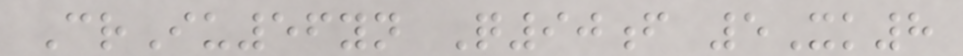CrIu56yn Q90f 5Xk8
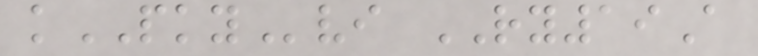kPKYvi RY19A
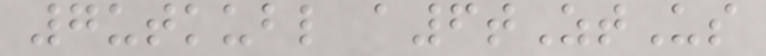7utkubl a6tZtUs
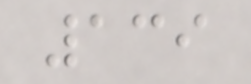139
